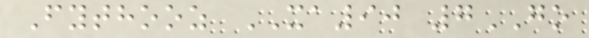Fythooz XA90 7GO
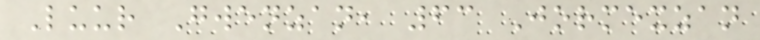Luur Gwenzan, 63 Jormexzan
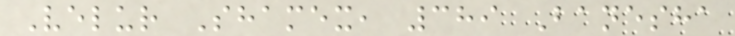Velur Shamex, 389 Banesha
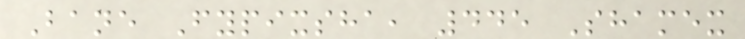Bane Fypixsha, 445 Shamex
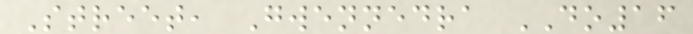Street, Gwennedra DO16
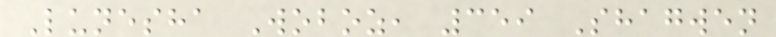Lunesha Woboz, 359 Shagwen
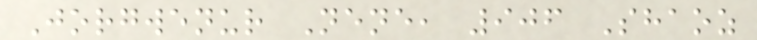Jorgwenur Nene, 906 Shaoz
